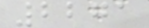2271
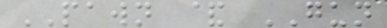PAWN & GUN
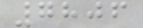7806
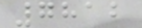7812
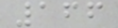166
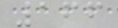166
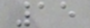15
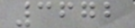3672
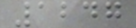1247
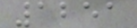1251
